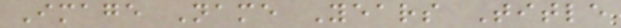Image Name Years Title
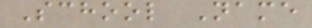School Name
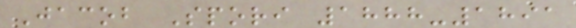Jacob Spori 1888-1891
